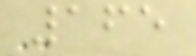165
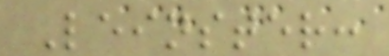Leinster:
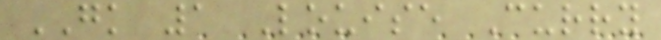GK 1 Louise Curry
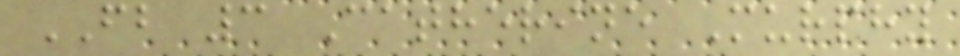FB 3 Catherine Murphy
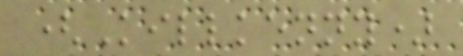(Killkenny)
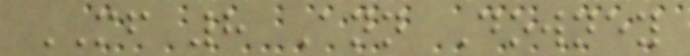MF 8 Ann Downey
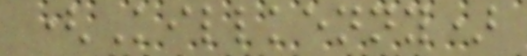(Killkenny)
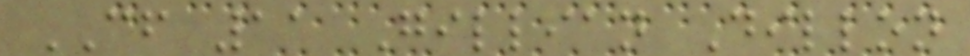CF 11 Gillian Dillon
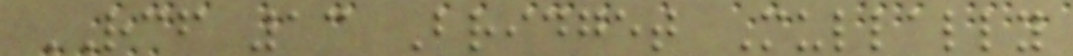RCF 13 Bridget Mullally
